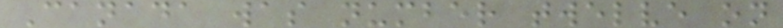Canada was number twelve on
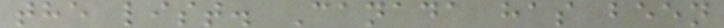the list. Canada has been
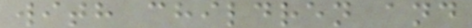with children and
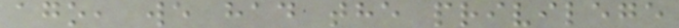ago, we had the privilege
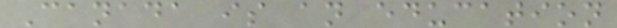Canada is an education
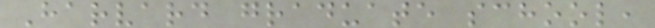Harvard graduate school,
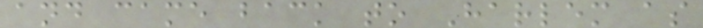and came back to Harlem as
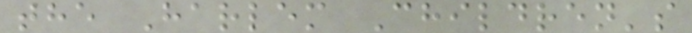the Harlem Children's
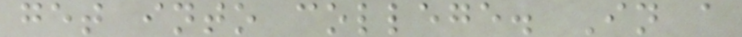get into college. In a
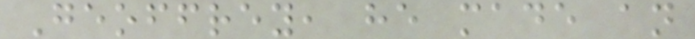Geoffrey, he made an
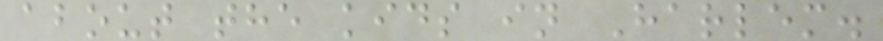about the kids in Harlem.
